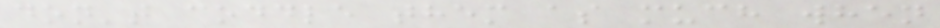don't coddle them as much when
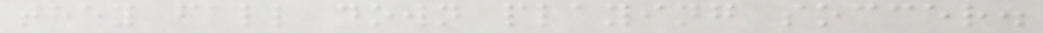they fall down playing soccer.
